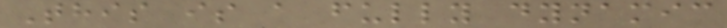This is a fully dynamic
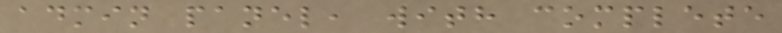admin panel, with complete
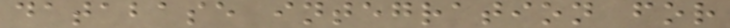database integration for
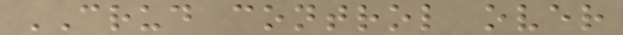CRUD control over
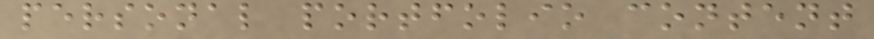personal portfolio content
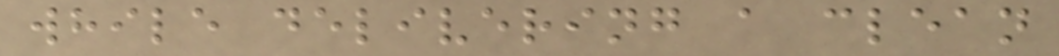while delivering a clean
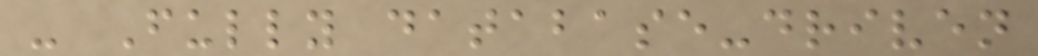- Fully database-driven
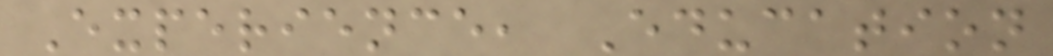Experience, Education
